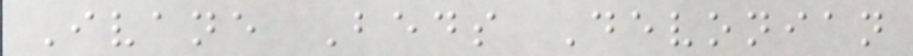Ivane Beds Devonian
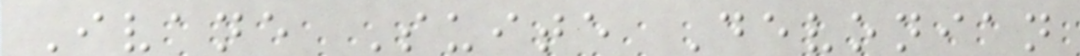Ivane Suite Devonian
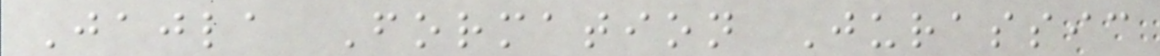Jajla Formation Jurassic
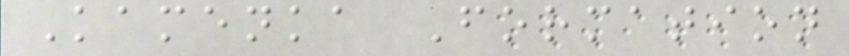Kamenka Formation
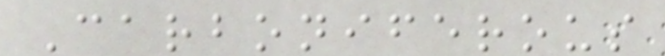Carboniferous
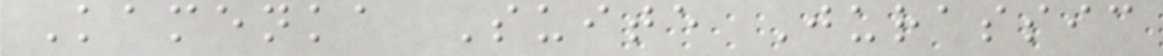Kamenka Suite Jurassic
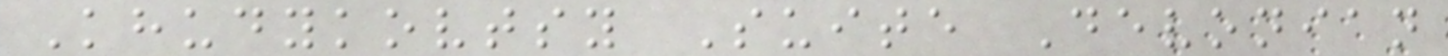Khudykovtsy Suite Devonian
